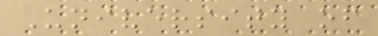University of
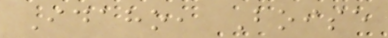Idaho, Boise
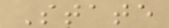State
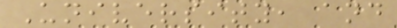University, and
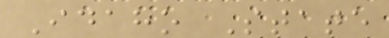Idaho State
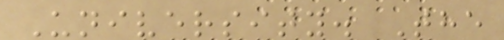University. The
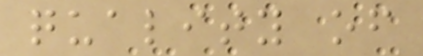quality of
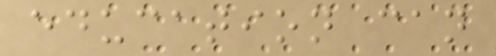education can
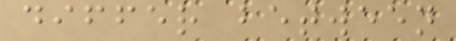differ between
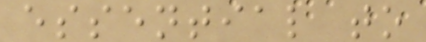essential to
